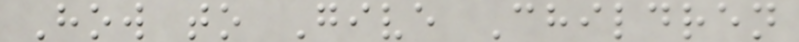How to Give Children
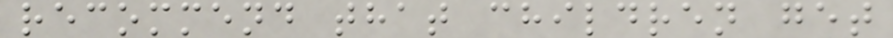recommend that children get
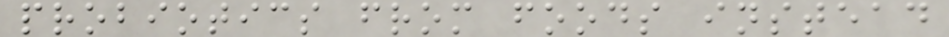probiotics from foods instead
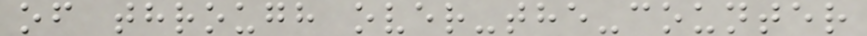of through over-the-counter
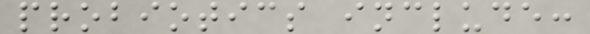probiotics include:
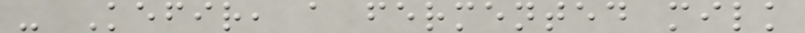- Kefir, a fermented milk
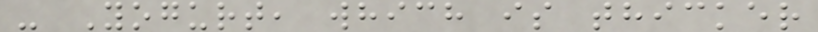- Yogurt, which is thicker
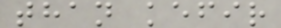than kefir
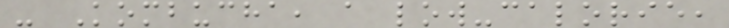- Kombucha, a low-calorie,
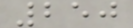250
